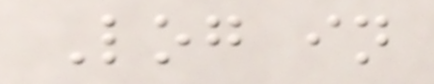Log in
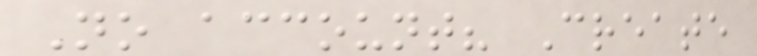No account? Create
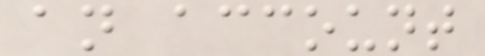an account
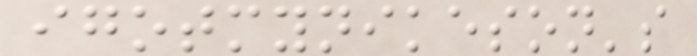igotmynikeson's
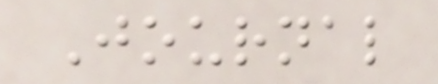Journal
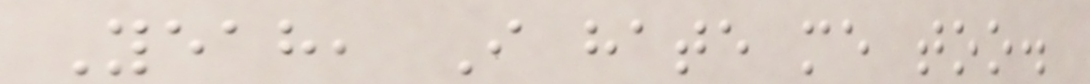Yeah, I hate me too.
